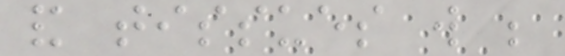and tissues will be
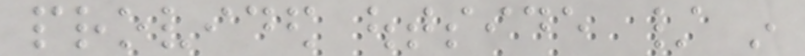provided outside / in
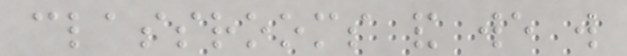classrooms and we will
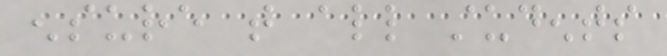ensure that all students
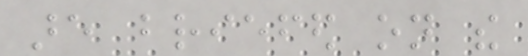are briefed on the
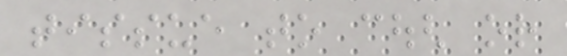tissue to cough or
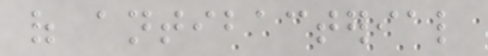of antibacterial
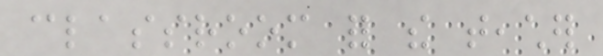classroom for the teacher
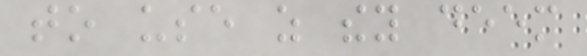to use as they deem
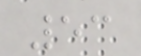53
